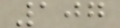107
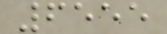6555
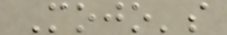Mojo's
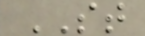ST
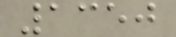1350
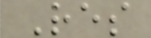Res
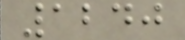1240
